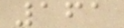161
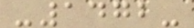-1472-
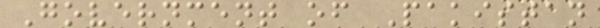Government of Pakistan
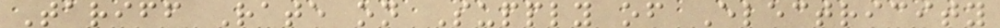Tariff Rate on Supply of Electricity
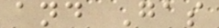and Gas
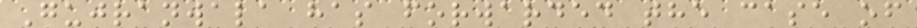Gujranwala has forwarded the case of
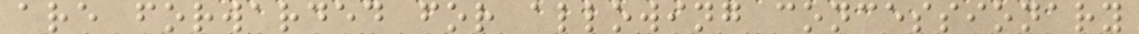are forwarded for allowing concessionary
